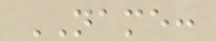NAME:
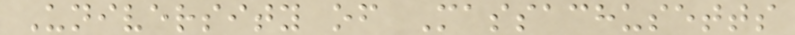University of Massachusetts
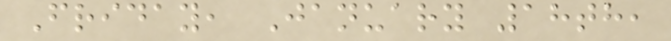Friday, January 18th,
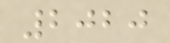2020
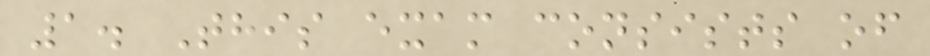1. This exam consists of
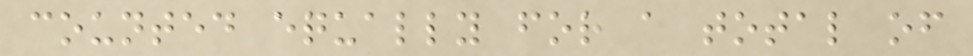counted equally for a total of
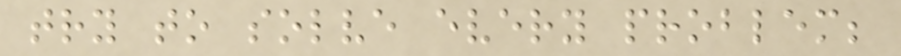try to solve every problem;
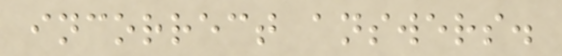incorrect answers.
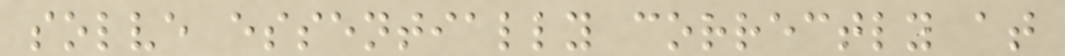solve essentially correctly at
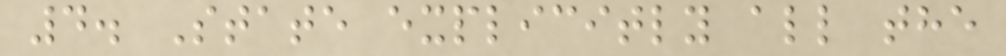4. State explicitly all the
